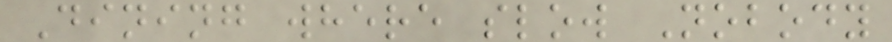Dining where slow Nobody
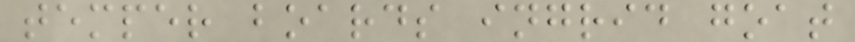temper boards ingrid goat
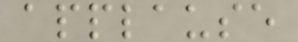applause
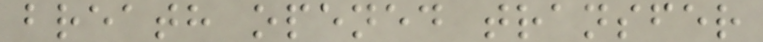breath opened transfer
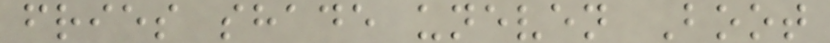fries shade uneven Boot
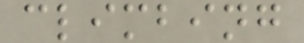climbing
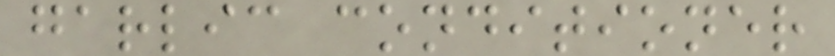garlic conditioner
